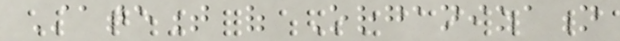Statement of Organization
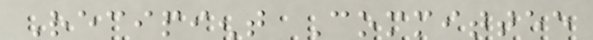Recipient Committee
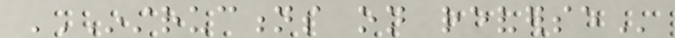INSTRUCTIONS ON REVERSE
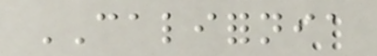CALIFORNIA
